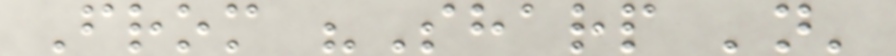From "Sharp 'n'
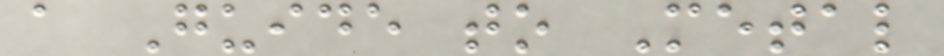a Guide to Metal
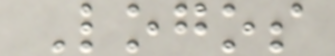Logos
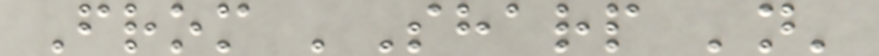From 'Sharp 'n'
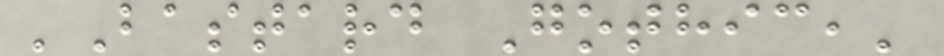'Bastard Gothic,'
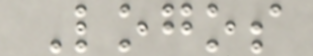Logos
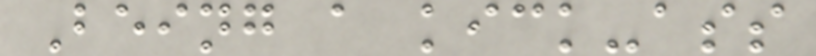Being a kick-ass
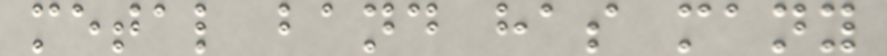metal band has many
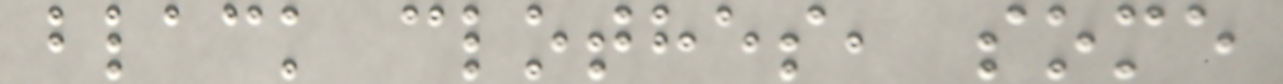black clothes, some
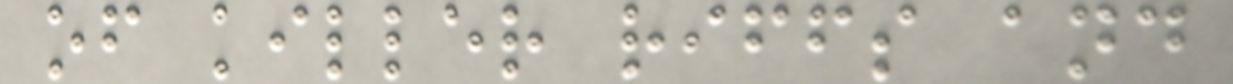of killer riffs and
